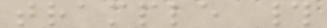trample #
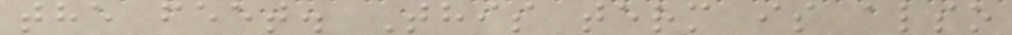the feet. This term is also
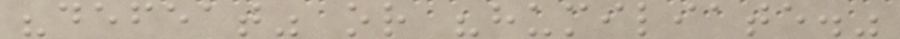"defeat" or "humiliate."
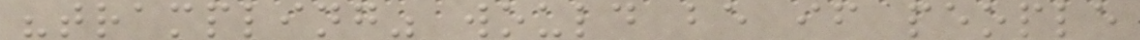"trampling" would be if people
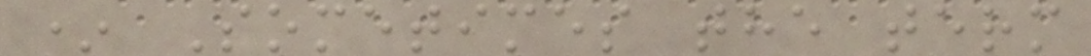* Sometimes the term
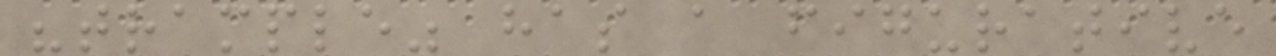"trample" has a figurative
